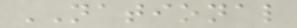NATIONAL
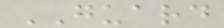GUARD
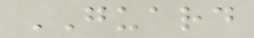GUARD
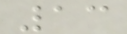13
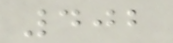402
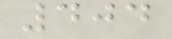404
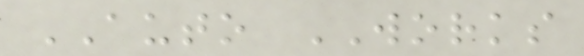AUTO WORKS
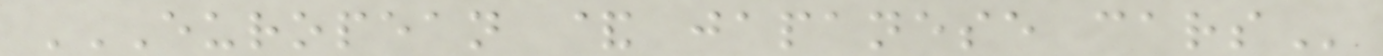EUROPEAN & JAPANESE CARS
